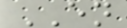EN
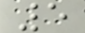5
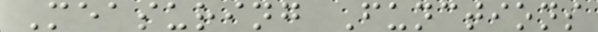Measuring Functions
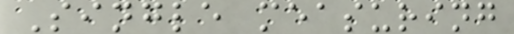Single measuring
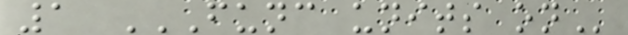1 FUNC UNITS ON
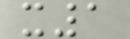x1
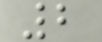2
